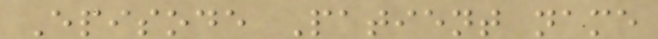Episode Patient name
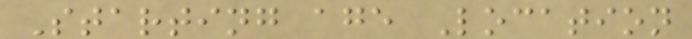Starting age Location
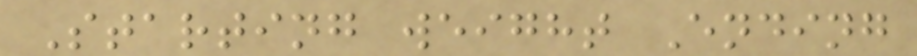Starting weight Ending
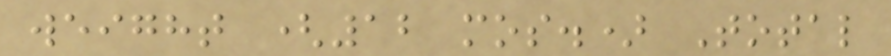weight (12 mos.) Total
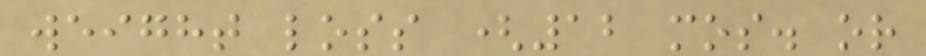weight loss (12 mos. or
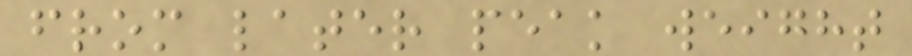from later peak weight
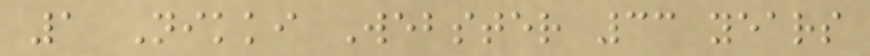1 Nikki Webster 33 years
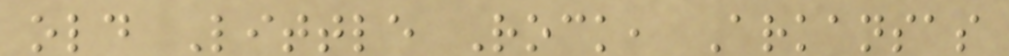old Little Rock, Arkansas
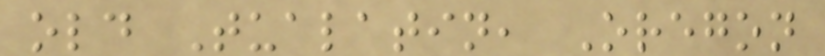old Tualatin, Oregon
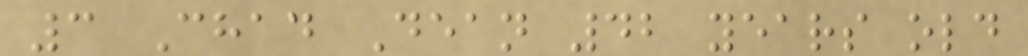3 Chad Dean 42 years old
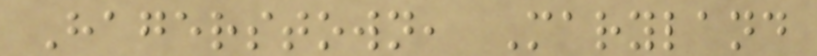Hagerstown, Maryland
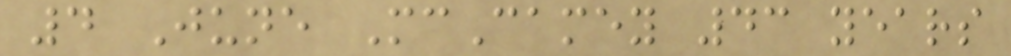4 June McCamey 43 years
